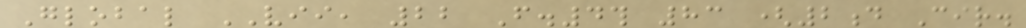Global VII, 22 F.4th 83 (2d Cir.
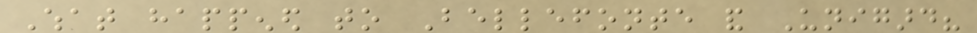What happened to Bellefonte and Unigard?
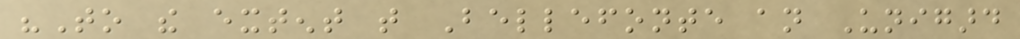"To the extent that Bellefonte an Unigard
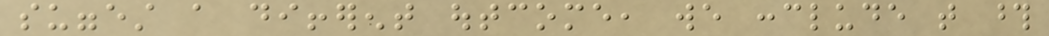suggest a different outcome, we conclude that those
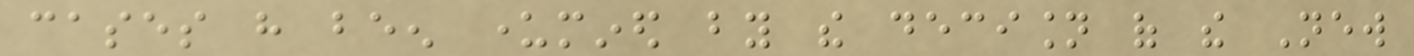cases have been undermined by the decision of the New
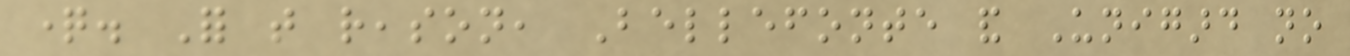question. For that reason, Bellefonte and Unigard no
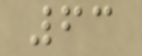63
